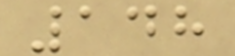148
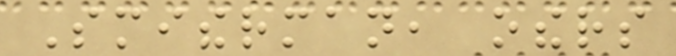Smitherman, others
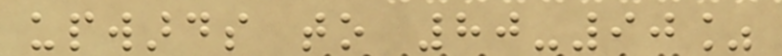upwards to 80-90%
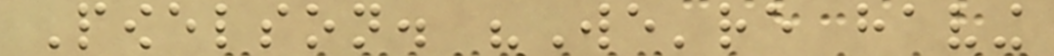Powelson. "We're having
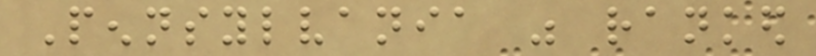Pennsylvania was ranked
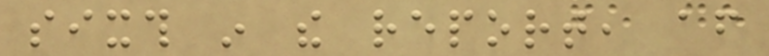sixth in the report, after
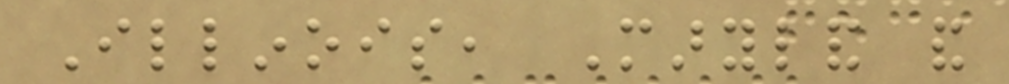Illinois, Maryland and
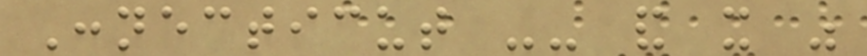Connecticut -- and it was
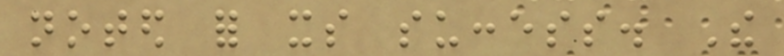noted for its success. The
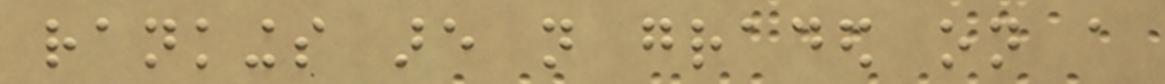rankings are not graded on a
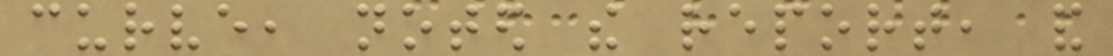curve, noted the report, and
